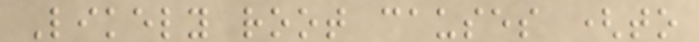Likely root causes (to
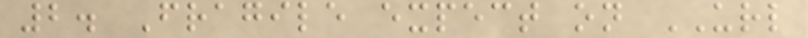2. Fragile expect on URL
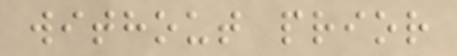without prior
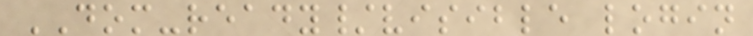DOM-ready/visible login
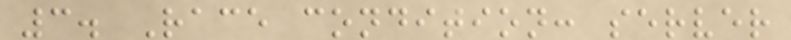3. Race condition: server
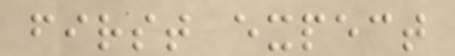first expect
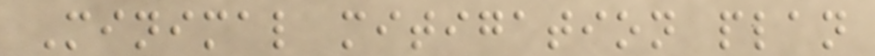Minimal mitigation plan
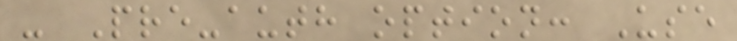- Pre-auth option: Use
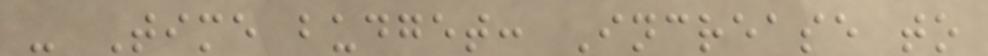- Time budget: Increase to
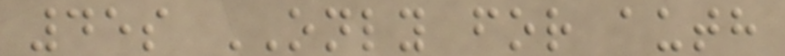45s ONLY for auth
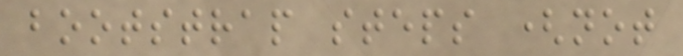bootstrap steps (not
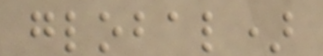global)
